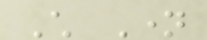Child Name
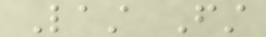Last First
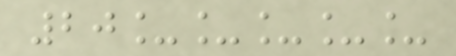20_____
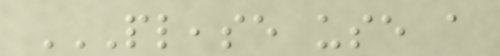PLEASE USE A
